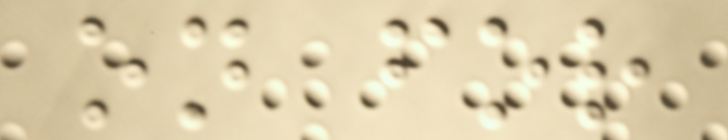on for
